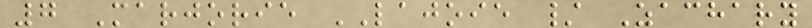7 Marjorie LAJOIE / Zachary
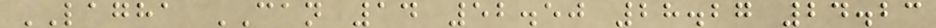LAGHA CAN 14 52.50 28.27 24.23
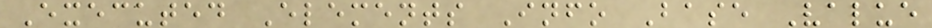Executed Elements Info Base Value
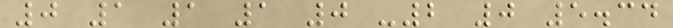0 1 1 1 0 -2 0 5.34
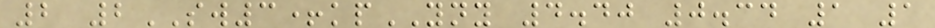2 2SW3+kpYNY 4.40 0.34 1 1
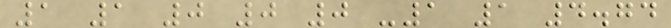1 1 0 0 0 -1 1 4.74
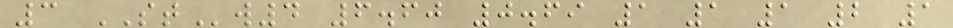3 STw4 6.60 0.69 1 1 1 2 1
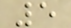5
